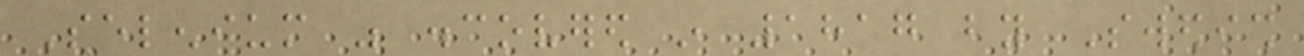Selenium was discovered in 1817 by Swedish
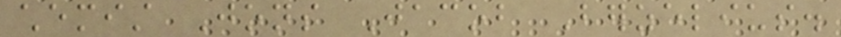chemist Jons Jacob Berzelius.
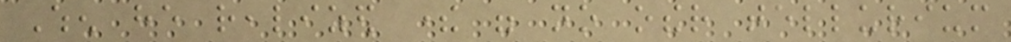When he realized there were no other tellurium
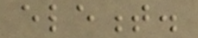element.
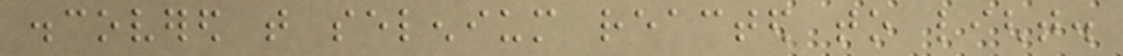discovered that selenium reacted to light.
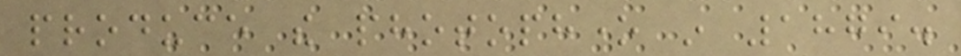produce the photophone in 1879.
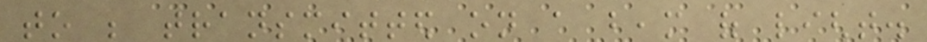to be transmitted on a beam of light.
